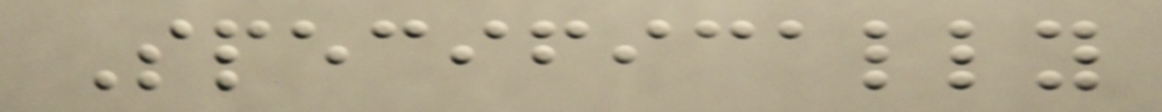Specifically
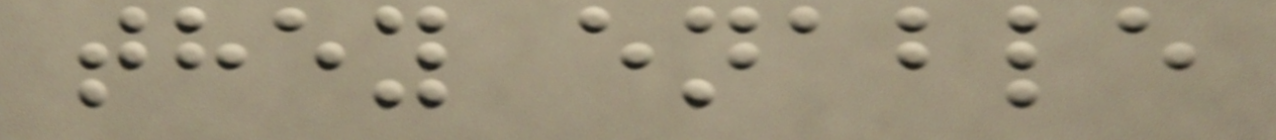they enable
